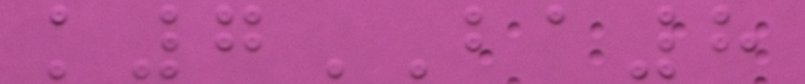k7BA8
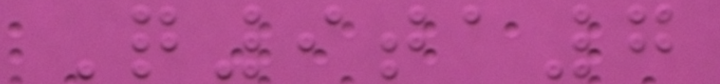Q9ta7
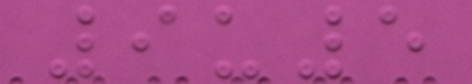9u5
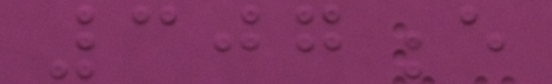307e
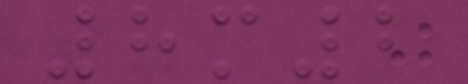8m2
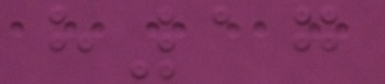h17
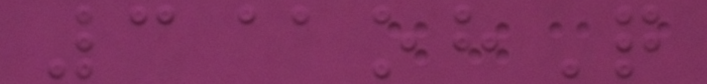3@ohQ
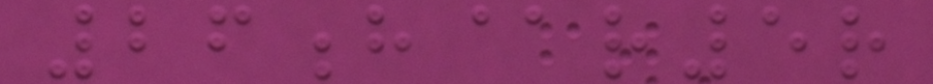26h@r5r
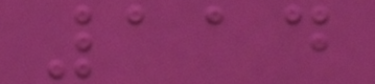114
